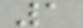1
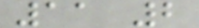11 2
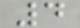4
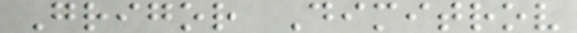Grigor Dimitrov
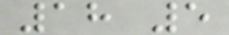18 5
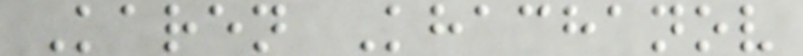Karen Khachanov
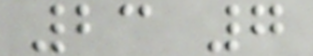23 7
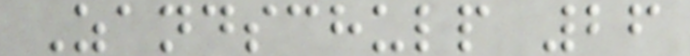Zandschulp 26
